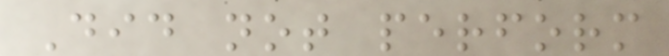Did not perform
